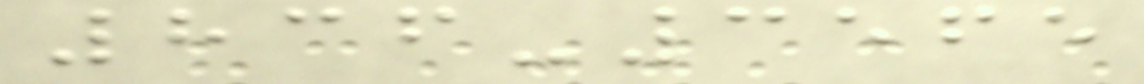836-3565
